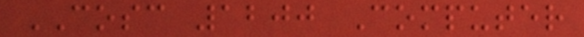COSC 1200 Computer
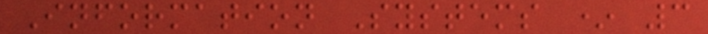Information Systems * 3
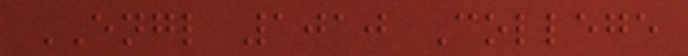ENGL 1010 College
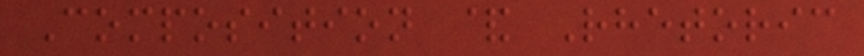Composition & Rhetoric
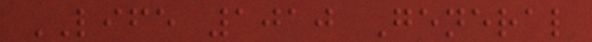LIFE 1010 General
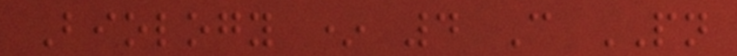Biology * 4 C PN
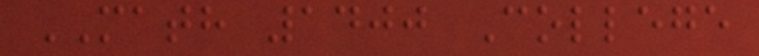MATH 1400 College
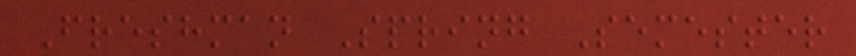Freshman Spring Semester
